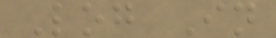Log In
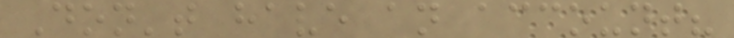Don't have an account?
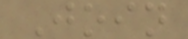Join
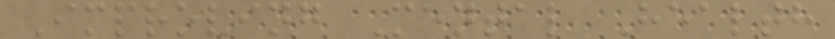Improving Mental Health
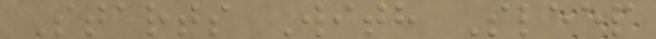Starts With Sleep
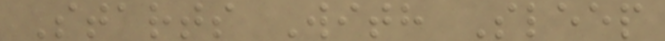Starts With Sleep
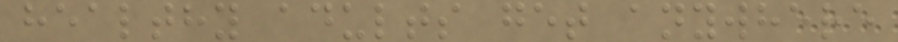healthy adults get anywhere
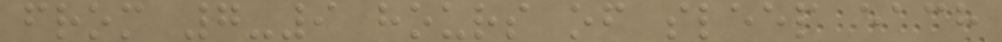from 7-9 hours of sleep each
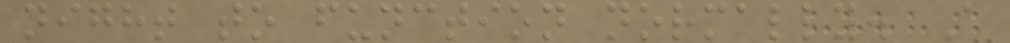night to function normally. A
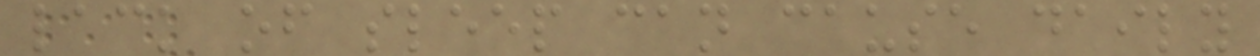lack of sleep can cause daily
